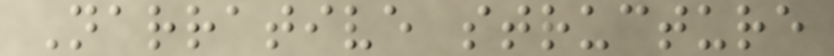Narrative structure
